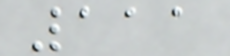111
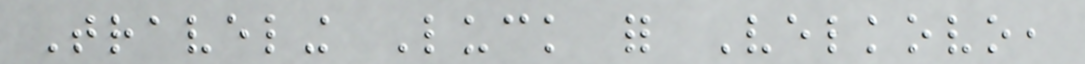Traveling Luck for Velkovo,
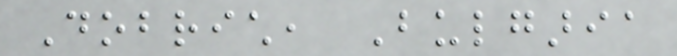Dobrich, Bulgaria
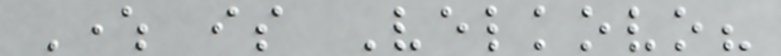Where is Velkovo?
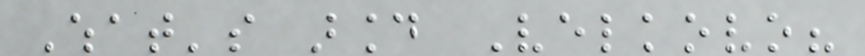What's around Velkovo?
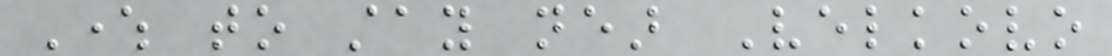Where to stay near Velkovo
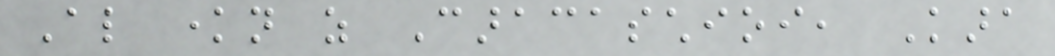Also known as Caracaschioi, Kara
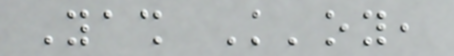Yash K'oy,
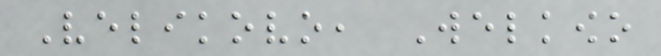Velikovo, Welkowo
